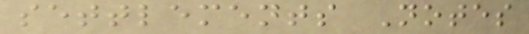settlements Notes
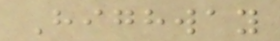Highway
